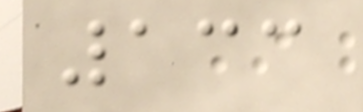133
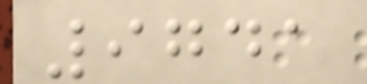9741
